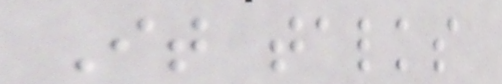It talks
